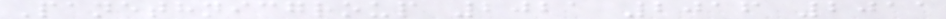Panethnicgroup 2021 2016 2011
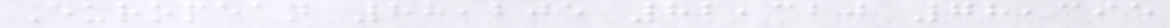European 88,205 82,320 78,395
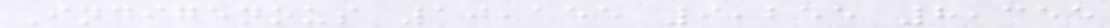Indigenous 10,155 9,255 8,355
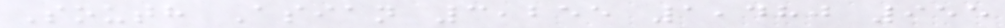South Asian 3,255 1,480 955
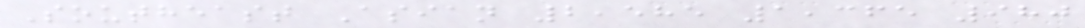Southeast Asian 2,585 1,365 980
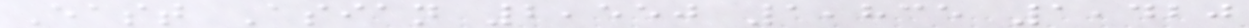East Asian 2,550 1,835 1,420
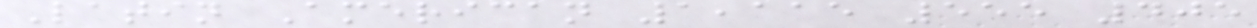Latin American 1,115 555 405
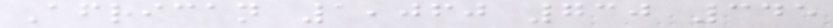African 1,060 730 345
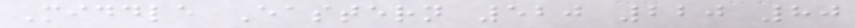Middle Eastern 520 220 80
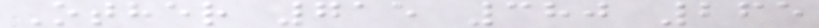Other 715 380 265
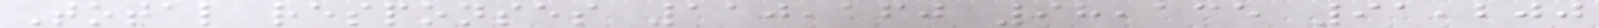Total responses 110,160 98,135 91,200
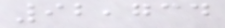92,734
